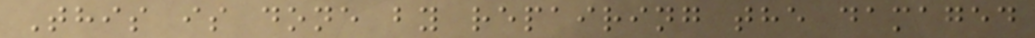This is done by repairing the damaged
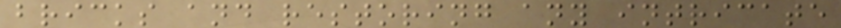bricks and restoring any intricate
